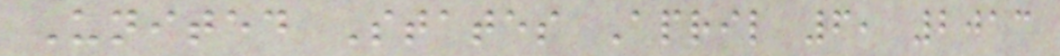United States April 6, 2013
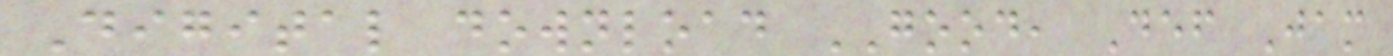Digital download GOOD, Def Jam
